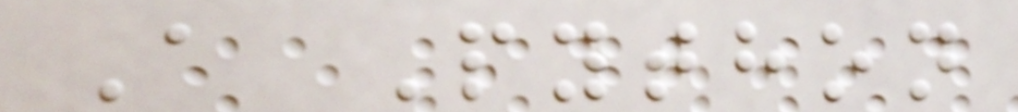A Python
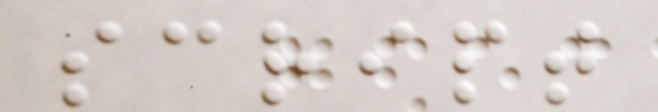script
